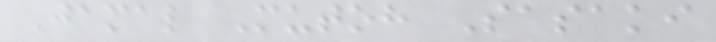Jamal Mutoh Sasaki
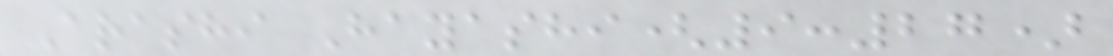Arashi Hayashi(9:27)
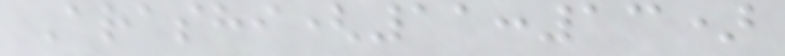Arashi(11:13)
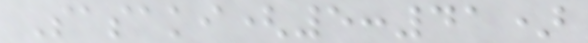Sasaki(5:41)
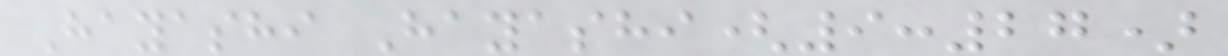Hayashi Hayashi(9:27)
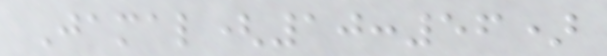Jamal(10:56)
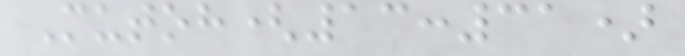Mutoh(13:31)
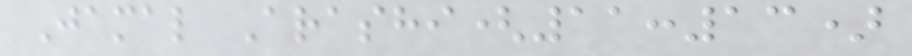Jamal Arashi(11:13)
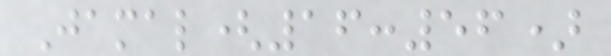Jamal(16:56)
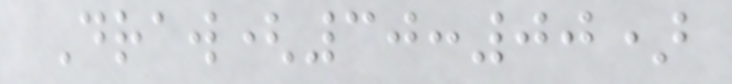Draw(30:00)
